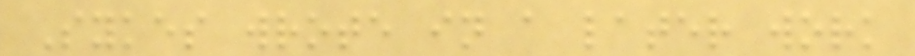Sykes wrote in a later work
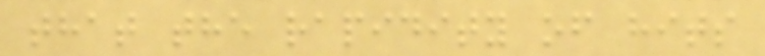that the rapidity of hits
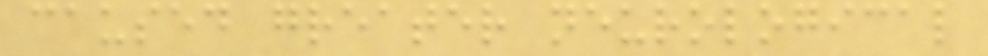caused greater neurological
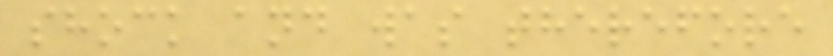shock and was therefore
